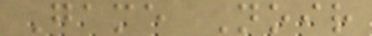Game Noir
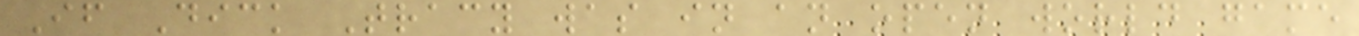If Dick Tracy was in an open world game
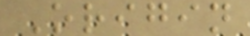Origin
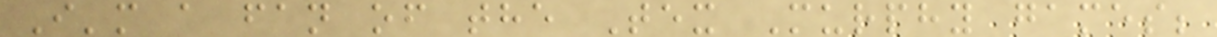I'm a fan of the Tex Murphy games;
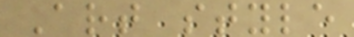Art style
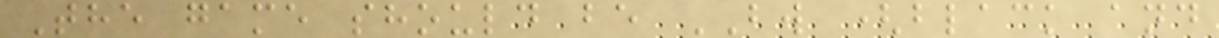The game should be BW (black and
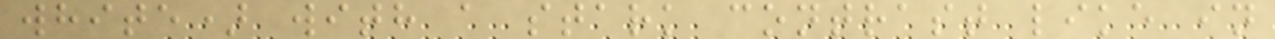white) with a stark contrast like in
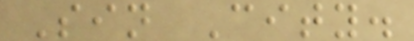Sin City.
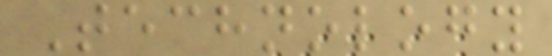Technology
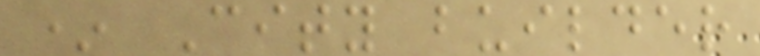* City builder
